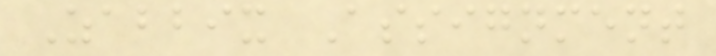Zabbix Assignment
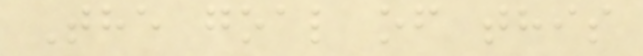The goal of this
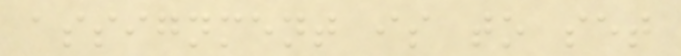assignment is to set
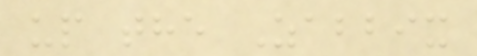up the Zabbix
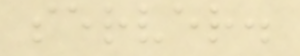server.
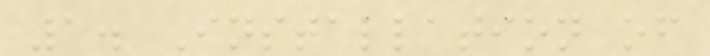1. Installation of
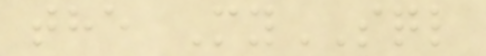the MySQL
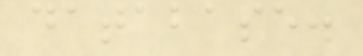database.
